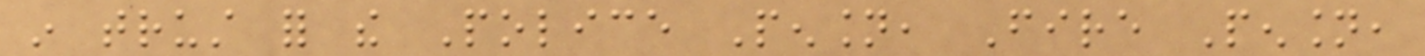in trust for the Police Pension, Fire Pension,
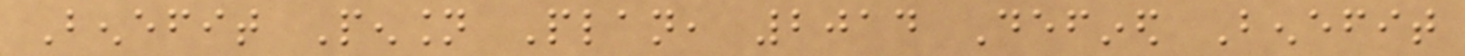Benefit Pension Plan, 2014 Defined Benefit
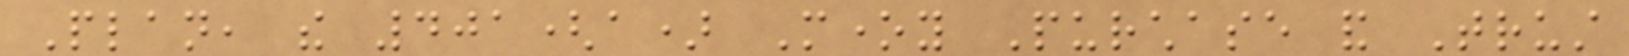Plan, the 401(a) Money Purchase and Trust
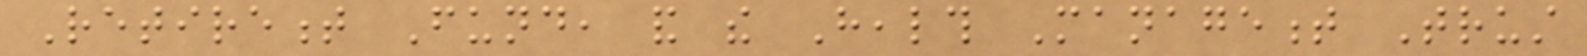Retirement Fund, and the Health Management Trust
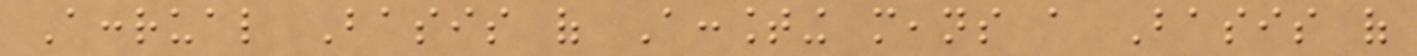Accrual Basis of Accounting means a Basis of
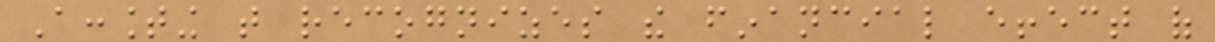Accounting that recognizes the financial effect of
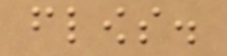flows.
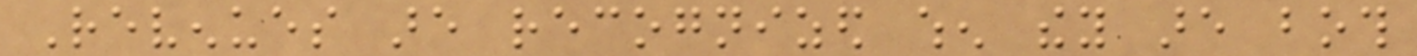Revenues are recognized when they are both
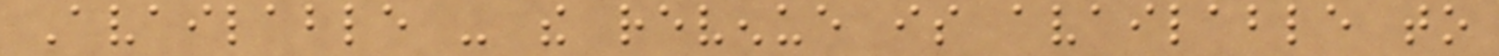Available - the revenue is available to
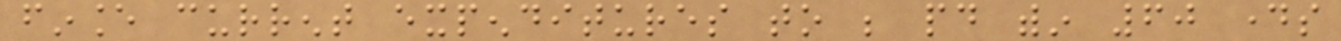finance current expenditures to be paid within 60 days
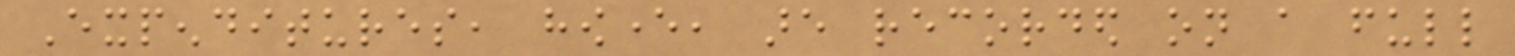Expenditures, however, are recorded on a full
